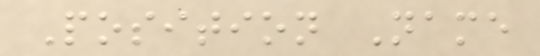Position Name
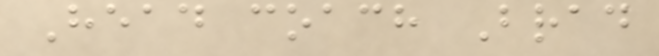Head coach Brad
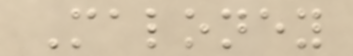Maloney
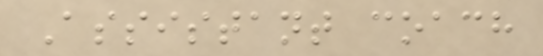Assistant coach
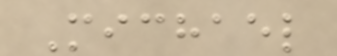Michael
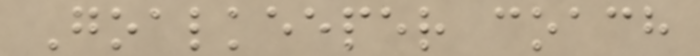Goalkeeper coach
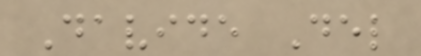Davide Del
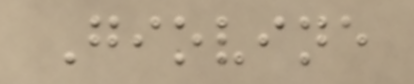Giovine
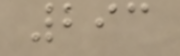293
